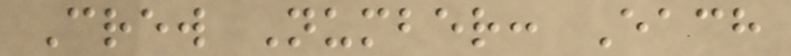Crew Number: Each
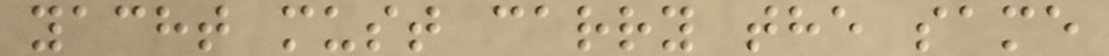yacht must carry the same
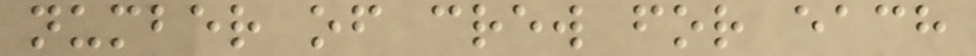number of crew for each
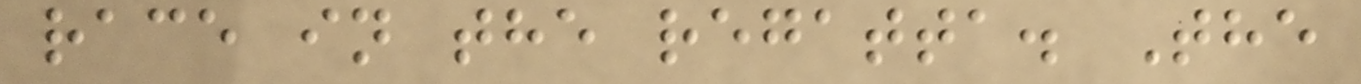race in the regatta. The
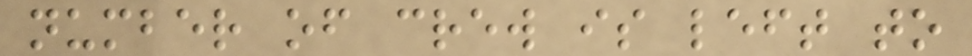number of crew is left to
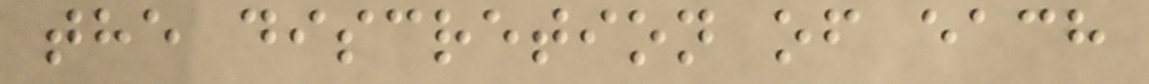the discretion of each
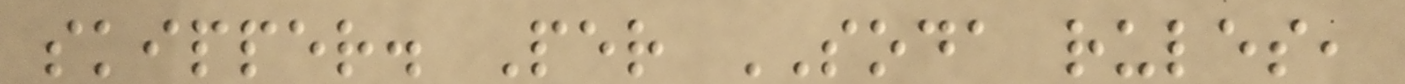skipper. Per SODA rules,
